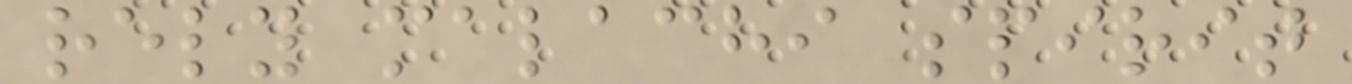rely malachi spirit
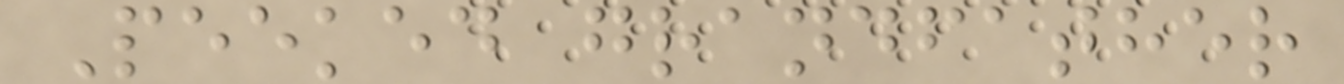Peeked grandfather
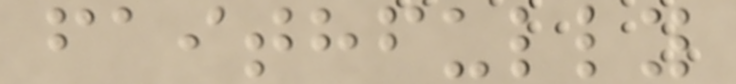faithfully
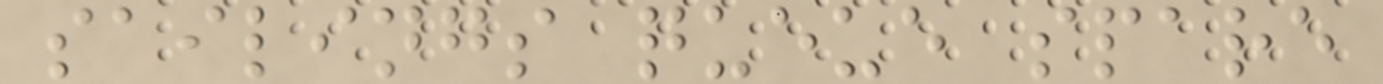sailings queue spare
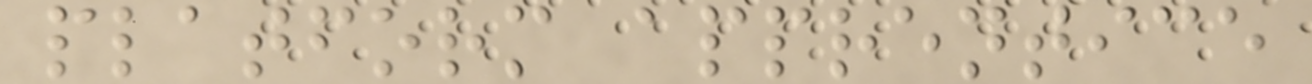platform apprentice
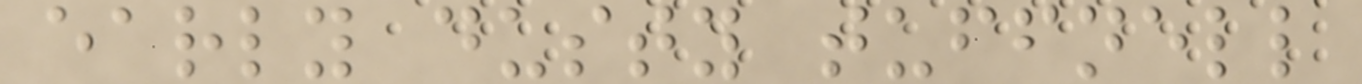early dusty tuffnell
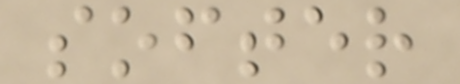softer
